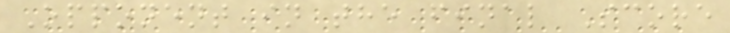Opponent in the final Score
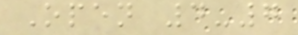Open 4-7
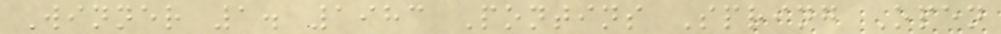Winner 1. 1983 Pontins Spring Open
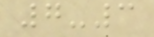7-3
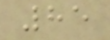85
